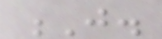J.
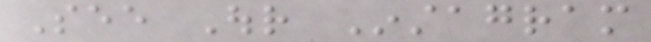See Our Instagram
